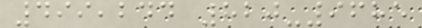499,244 820-9685
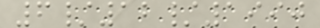6/12/1990
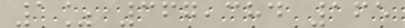1% 367,384 165
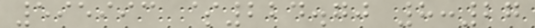595993 $224.70 8:27
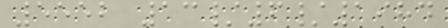5552 13/6/1984
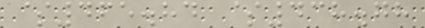$465.84 $438.78
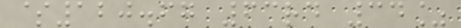$120.67 63rd 34%
